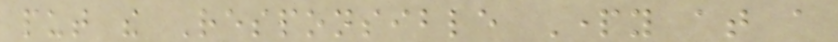put the Responsible Party at a
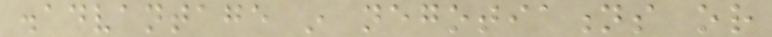disadvantage in negotiations or
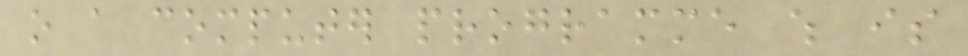o a computer programme which is
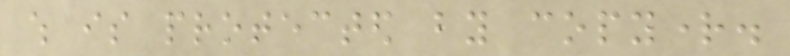which is protected by copyright.
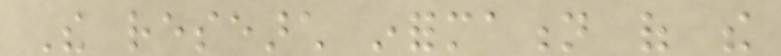The research information of the
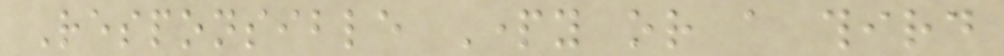Responsible Party or a third
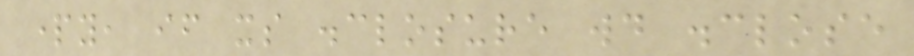party, if its disclosure would disclose
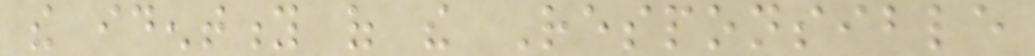the identity of the Responsible
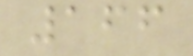166
